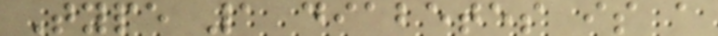Type 1 diabetes is a
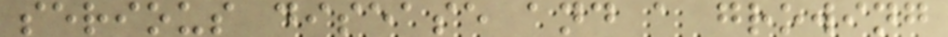serious disease and a growing
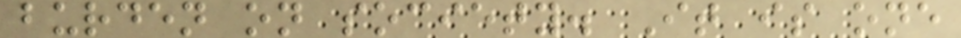burden on society. It is one
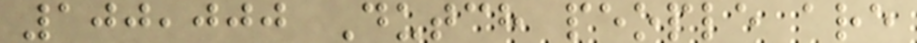100,000 Dutch people are
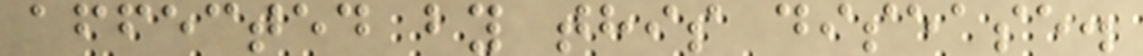affected by this disease.
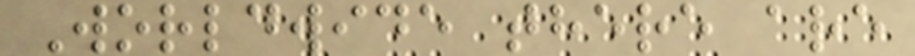Worldwide there are
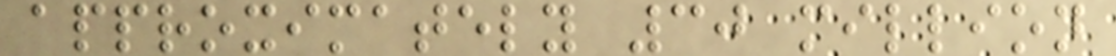approximately 30 million
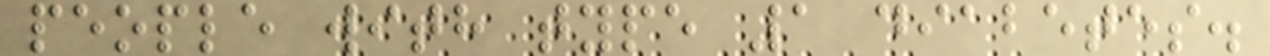people with type 1 diabetes.
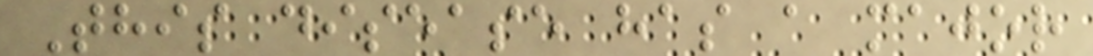This disease has a major
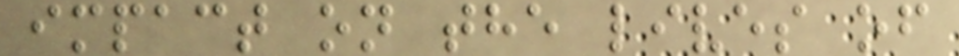impact on the lives of
